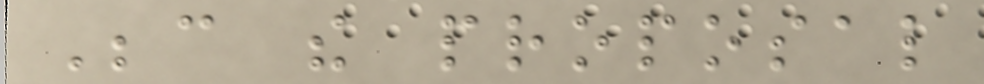Because the proposal
